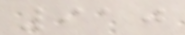910
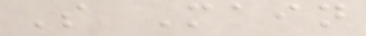S Main
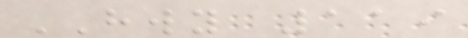HWY 119
